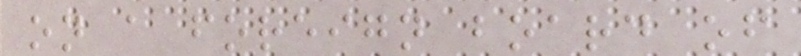on a foreign board of
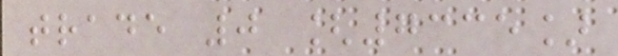trade 0 [7335]
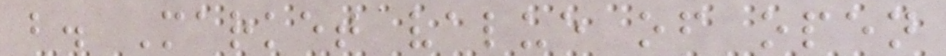b. Market value of open
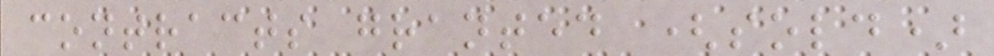contracts granted (sold)
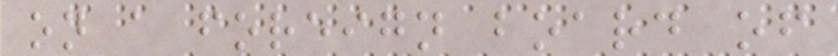on a foreign board of
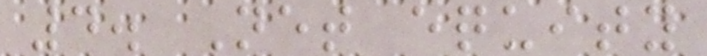4. Net equity
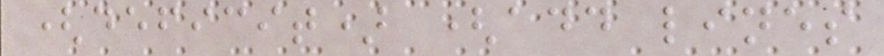(deficit) (add lines
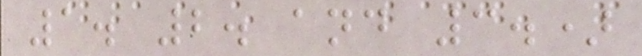1. 2. and 3.)
